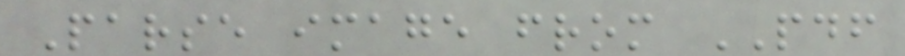Parse image from PDF
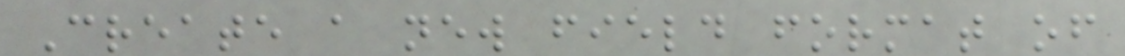Create a new field format of
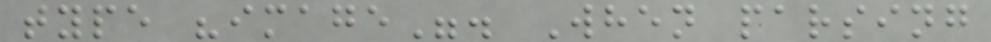type "image". When parsing
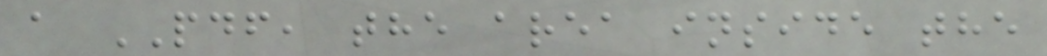a PDF, the area inside the
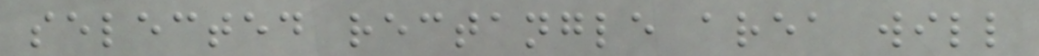selected rectangle area will
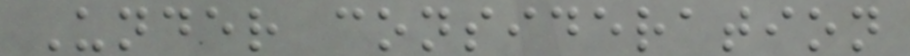Under consideration
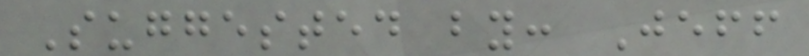Suggested by: Jeff
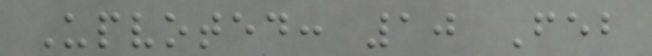Upvoted: 10 Feb
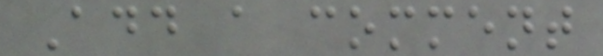Add a comment
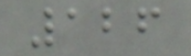126
